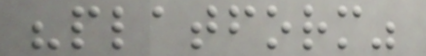"platform"
